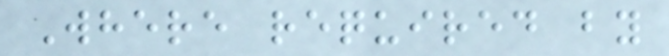Where required by
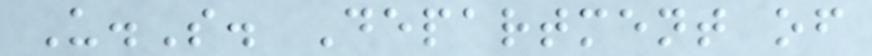U.S. Department of
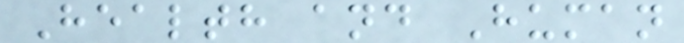Health and Human
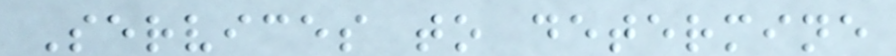Services to determine
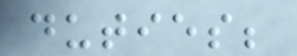duties;
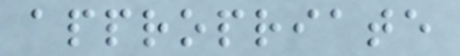appropriate
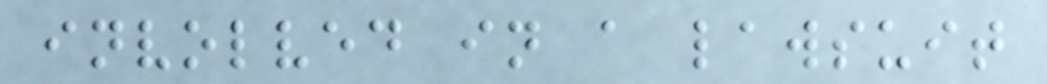involved in a lawsuit
